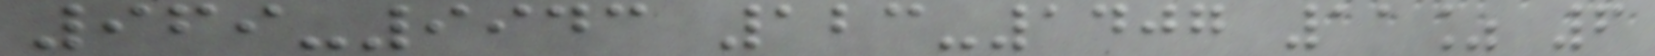969-9943 123-1407 11% 6
